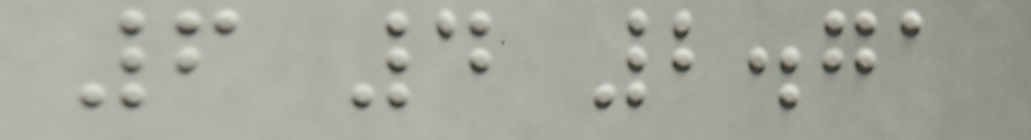6 4 2.71
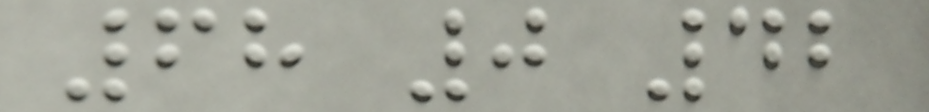68 0 42
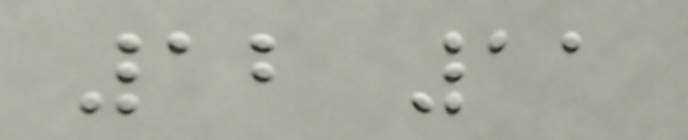12 11
